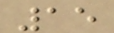15
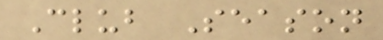Club Season
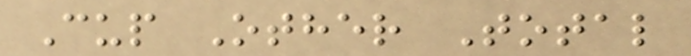Cup Other Total
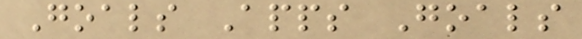Goals Apps Goals
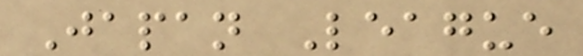Japan League
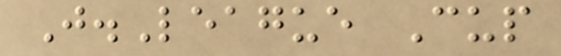J.League Cup
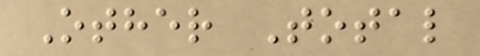Other Total
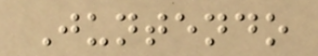Juntendo
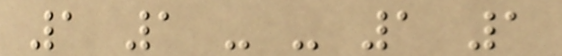1 1 - - 1 1
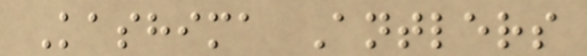Kashima Antlers
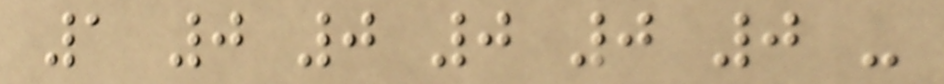1 0 0 0 0 0 -
